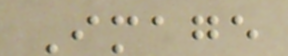Image
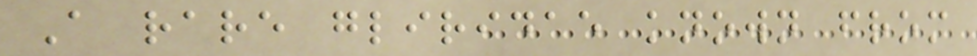A rare gliridae known from
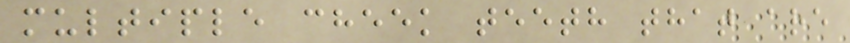multiple cheek teeth that are
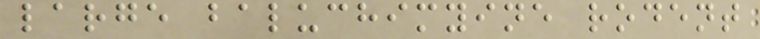large baluchimyine rodent
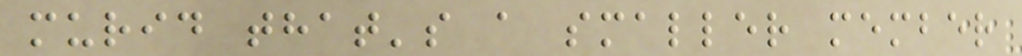murid that's a smaller member
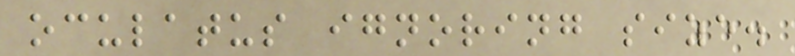oculatus ignoring size.
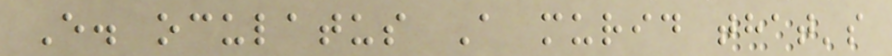E. oculatus A murid that's
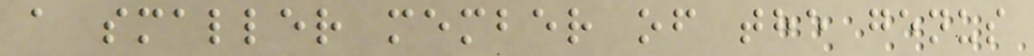a smaller member of the genus
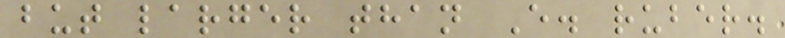but larger than E. ruber.
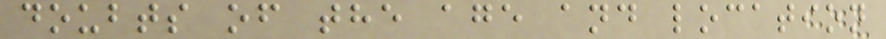doubts of the age and location
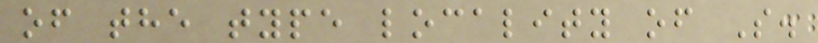of the type locality of S.
